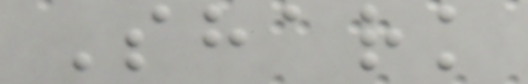Shark
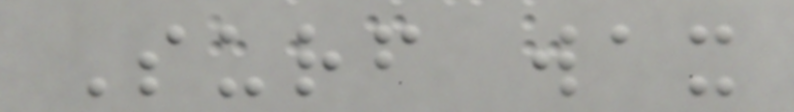Surf wax
